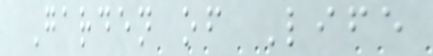Garden of Life
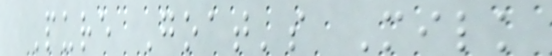Pure Goat's Milk
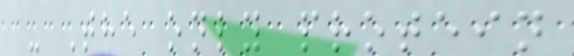- The only protein
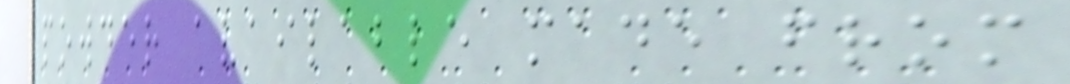powder available made from
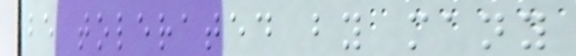be tolerated by many
